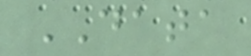DATA
